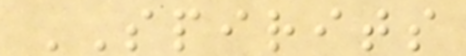SPIRITS
